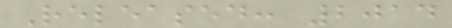Released: 2014
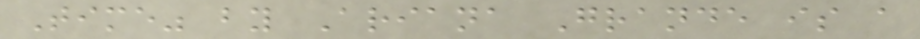Time" by Ariana Grande is a
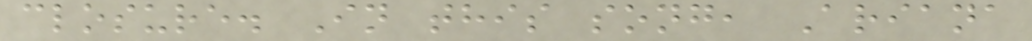closure. In this song, Ariana
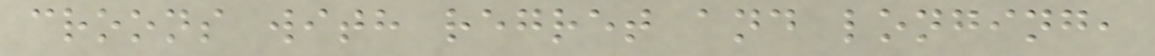croons with regret and longing,
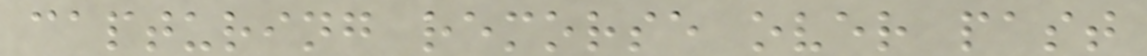capturing remorse over past
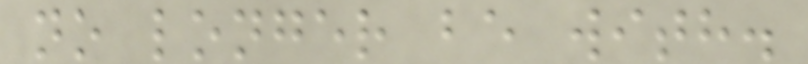no longer be with.
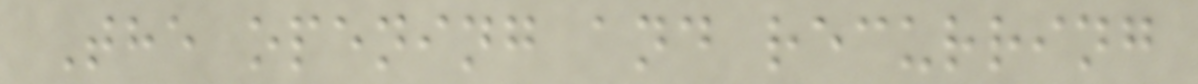The opening and recurring
